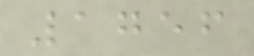1756
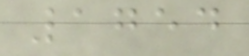1754
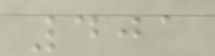401
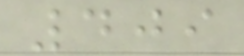409
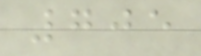705
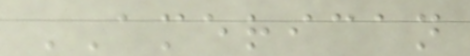AMERICAN
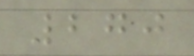270
